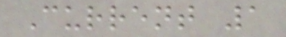Current 1
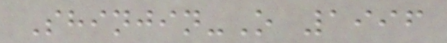Shinjin-O 1996
